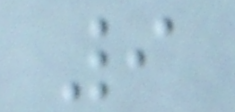9
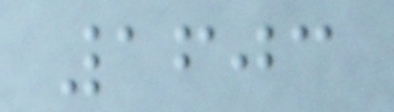1603
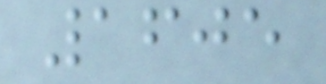1605
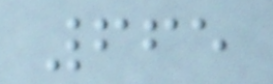665
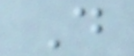D
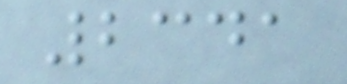2341
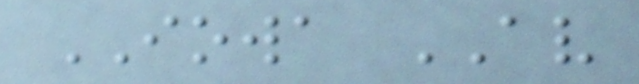IOWA AV
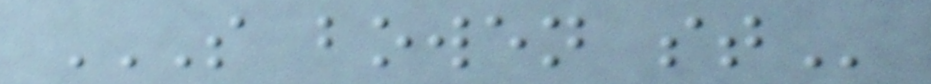S BOWEN ST
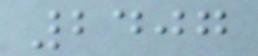2407
